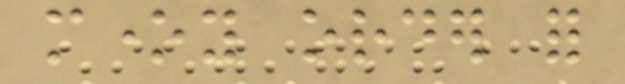money order for
